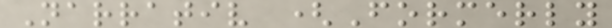Narrativ (Formerly
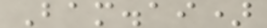Bam.ai)
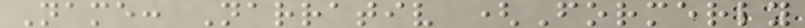Name: Narrativ (Formerly
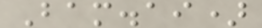Bam.ai)
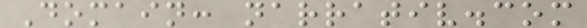Domain: narrativ.com
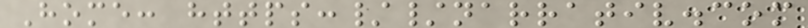Home: https://narrativ.com
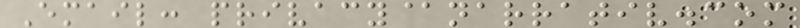Email: privacy@narrativ.com
